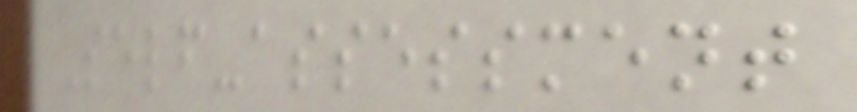Self-assessment
